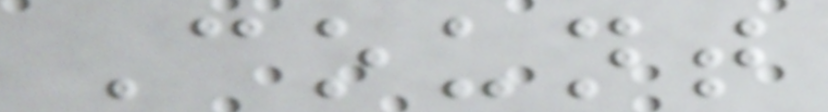Count
